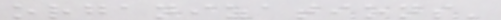organizations'
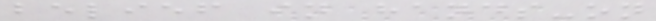belief in hands-on
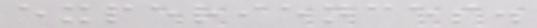experiences.
